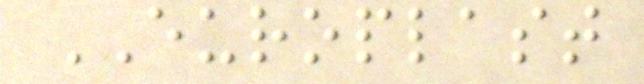EUROPLAST
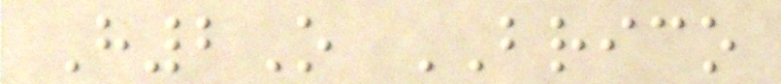H2O BRICO
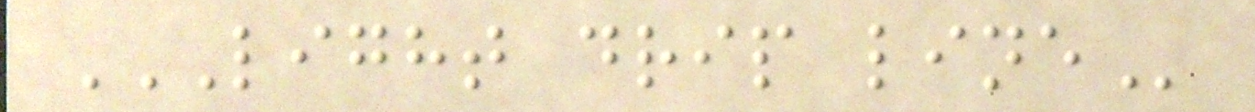LIGHT DRIP LINE
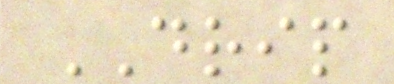DRIP
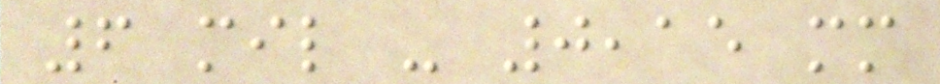6 mil - 0,15 mm
